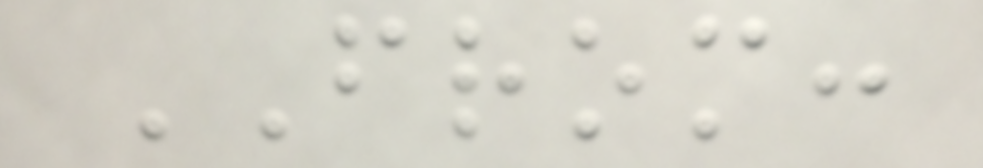FROM:
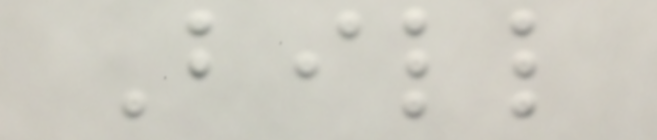Bill
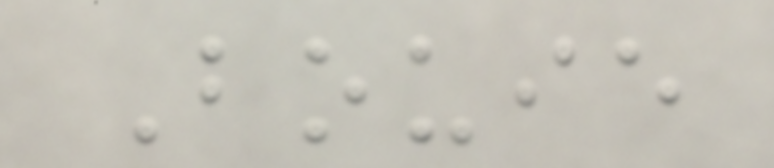Bouie
